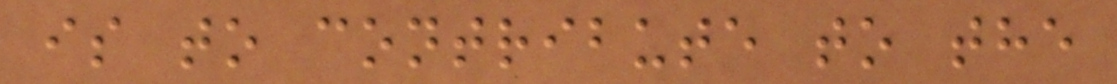is to contribute to the
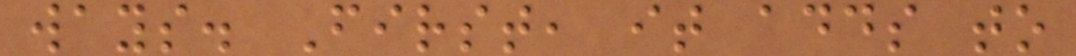ways. First, it adds to
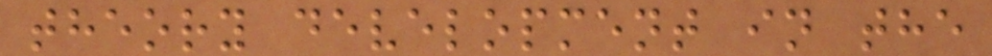theory development in the
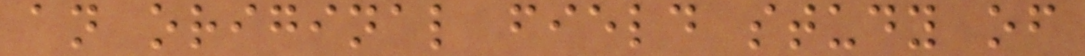an original field study of
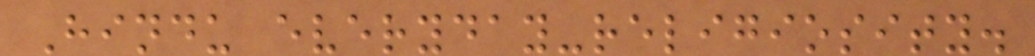Hindu everyday-religiosity.
